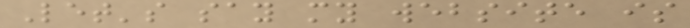Let's say my website is
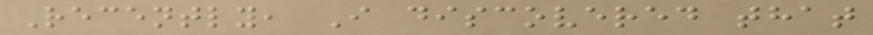Recently, I discovered that
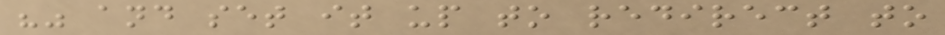"" and set it up to redirect to
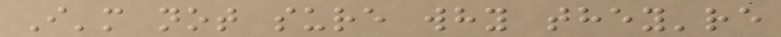I'm not sure why they're
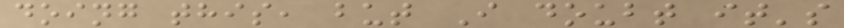doing this, but I doubt it's
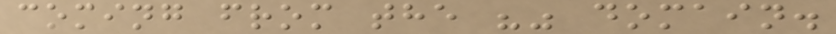coming from the "" domain.
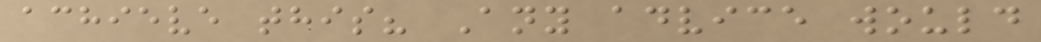achieve this? Any advice would
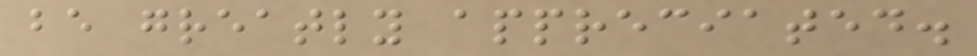be greatly appreciated.
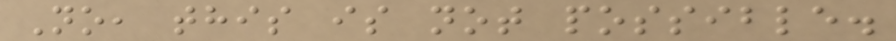No, this is not possible.
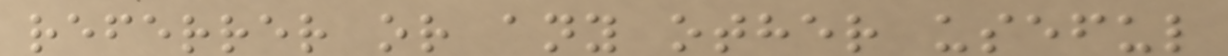referrer or any other useful
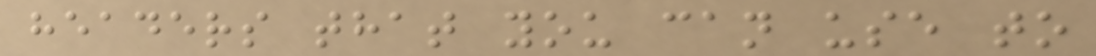headers that you can use to
